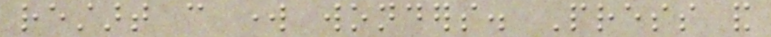restart can work wonders. Press and
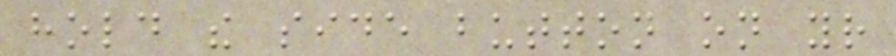hold the side button on your
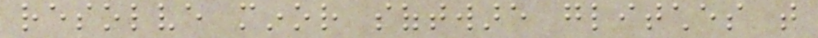resolve minor software glitches that
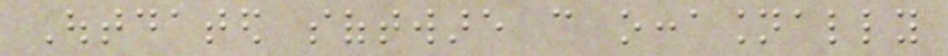Outdated software can occasionally
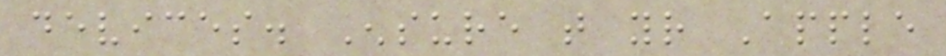devices. Ensure that your Apple
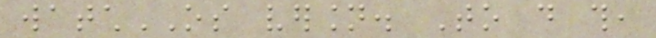watchOS version. To do this,
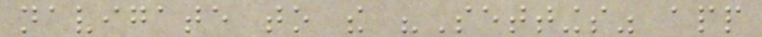navigate to the "Settings" app
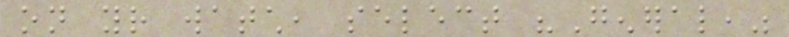on your watch, select "General,"
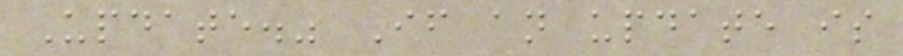Update." If an update is
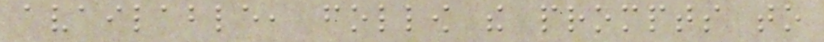available, follow the prompts to
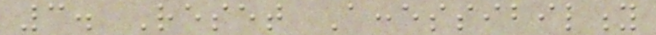3. Reset Accessibility
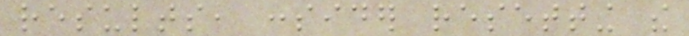results, consider resetting the
